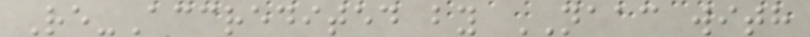Re-Accredited by NAAC with
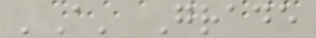'A' Grade
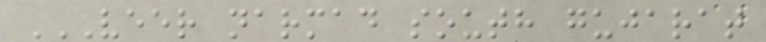VEER NARMAD SOUTH GUJARAT
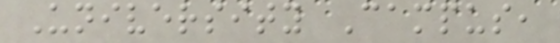University Campus,
